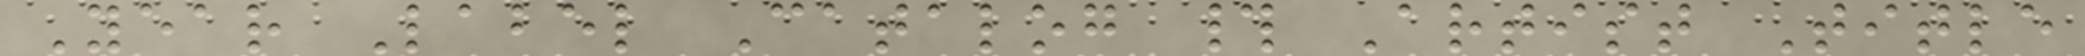Year Label Catalog # Artist Title
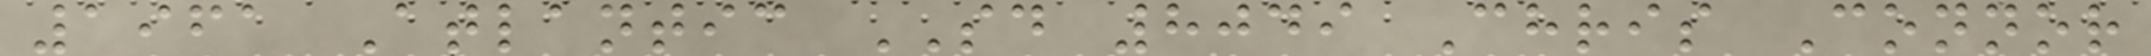1961 Atlantic SD 8049 Chris Connor
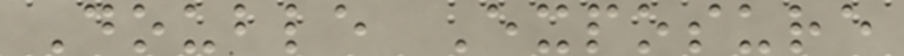Double Exposure
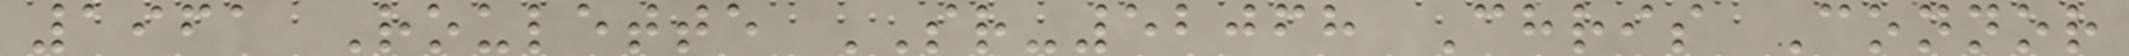1961 Roulette SR-52068 Chris Connor
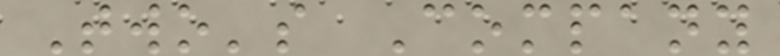Two's Company
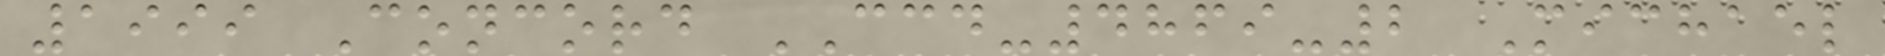1999 Concord CCD-4869-2 Michael
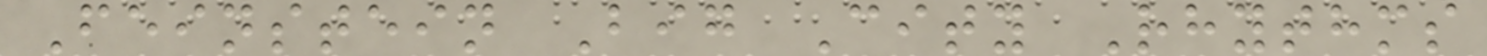Feinstein Big City Rhythms
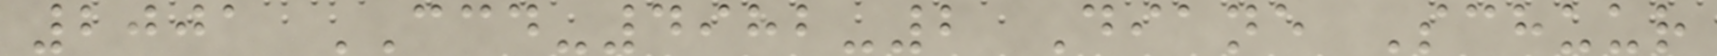2001 CCD-4982-2 Diane Schuur
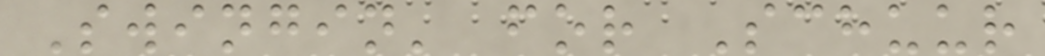Swingin' for Schuur
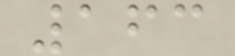163
